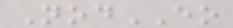NodEO
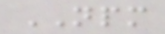NPM
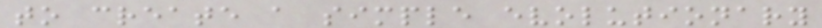to create a simple evolutionary
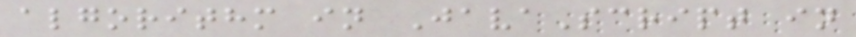algorithm in JavaScript in
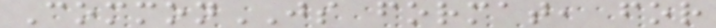CommonJS format, for
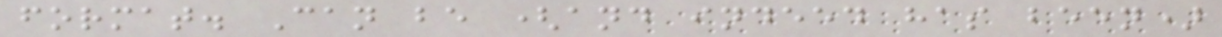format. Can be (and indeed has been)
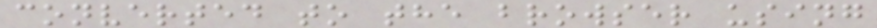converted to the browser using
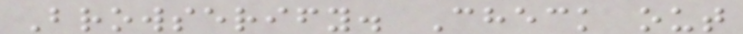Browserify. Check out
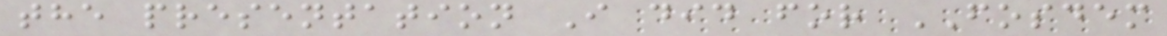the presentation I did for FOSDEM
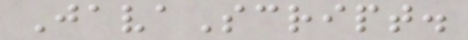JavaScript.
